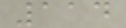114
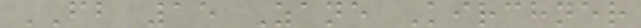FB 15 Zane Kirchner
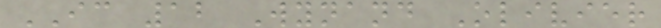IC 12 Wynand Olivier
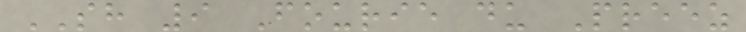SH 9 Fourie du Preez
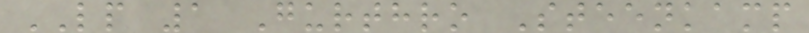LP 1 Gurthro Steenkamp
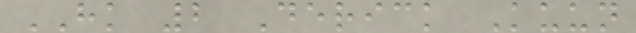HK 2 Derick Kuun
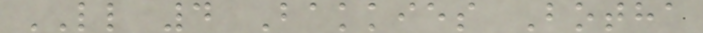LL 4 Bakkies Botha
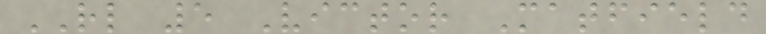RL 5 Victor Matfield
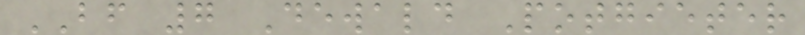BF 7 Dewald Potgieter
